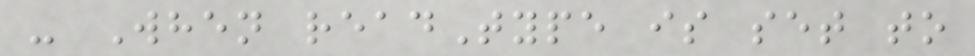- When readType is set to
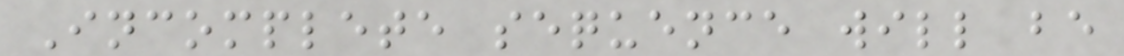Incomplete sequence will be
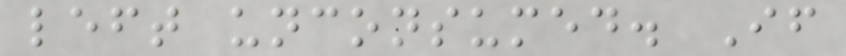left unconsumed. If
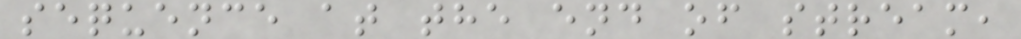sequence at the end of stream,
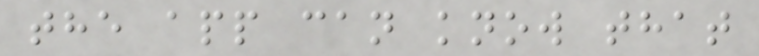the app can know that
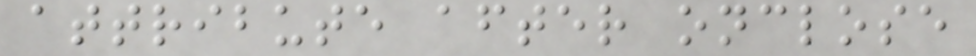attribute after onclose
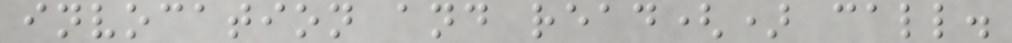invocation and read() call.
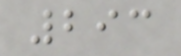293
